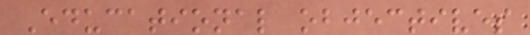Educational objectives
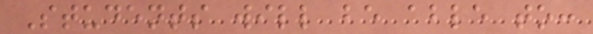Students will be able to:
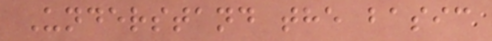Understand the basic
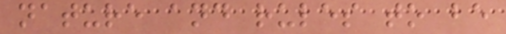nature and rules to be
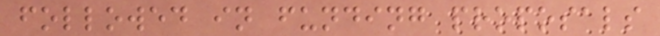followed in funding proposals
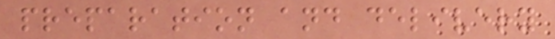preparation and delivery
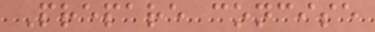Prepare concise
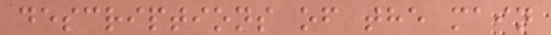descriptions of the main
